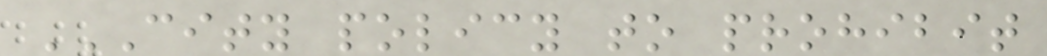CITY POLICY TO PROHIBIT
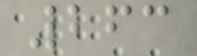263
